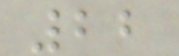22
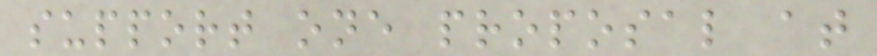support one proposal at
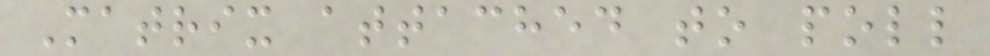Matrix attached to poll
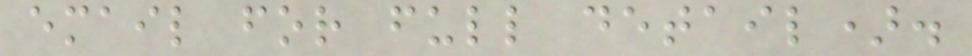email for full detail).
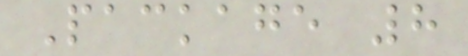Package 8
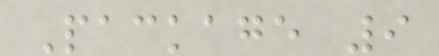Package 9
